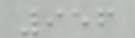956
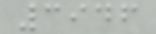3946
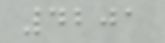4201
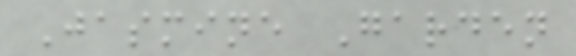Jasmine Garden
